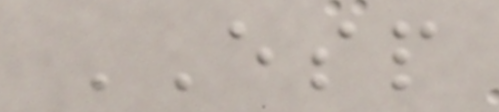ESP
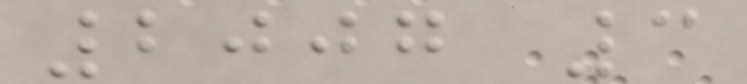2007 3
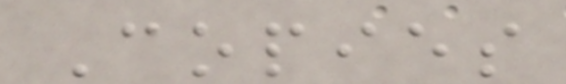Copies
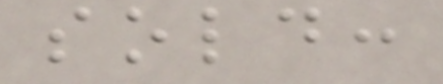sold:
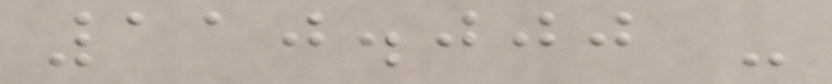110.000 -
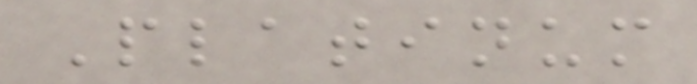Platinum
